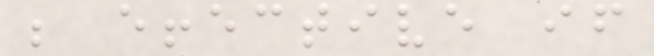be effective if
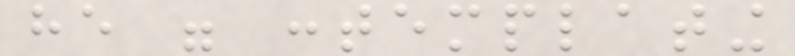he were contemplating
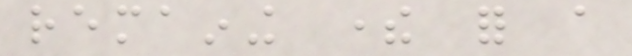remaining there for a
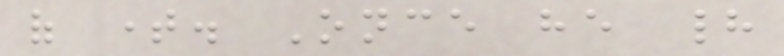of time. Once he had
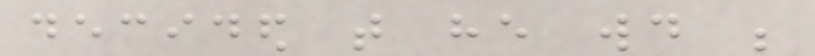decided that he would be
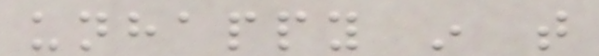unhappy in that
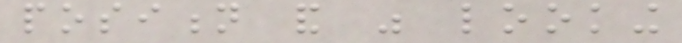position and was looking
